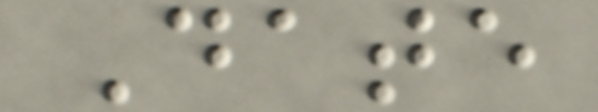Date
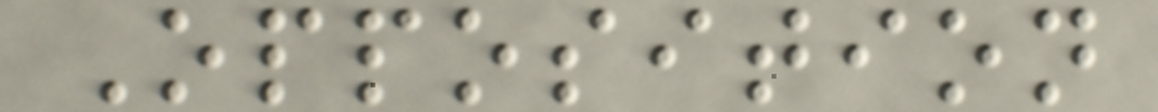Opposition
